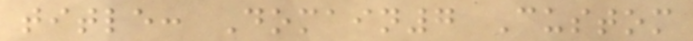title: Domain7 Custom
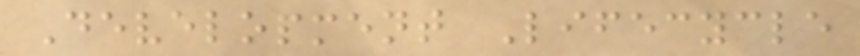Development Lifecycle
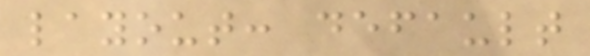layout: default
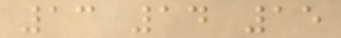13 14 15
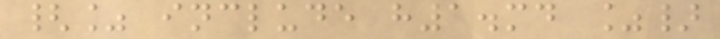{% include h1.md %}
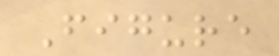Figure
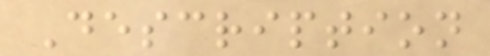Description
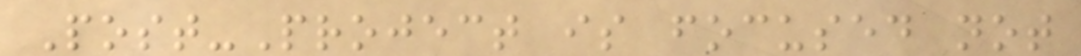Post-Project is focused not
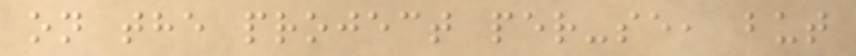on the project per-se, but
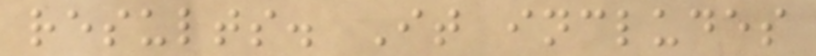results. It includes
